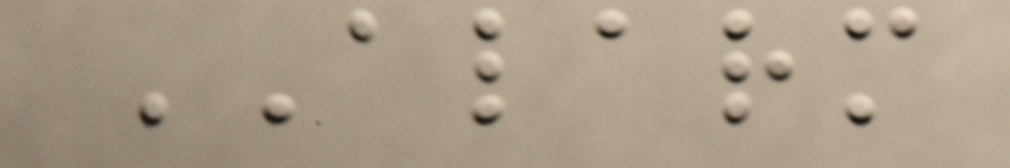ALARM
